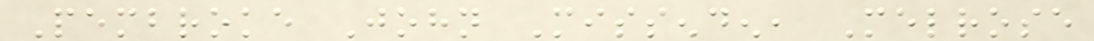Pembroke John Missenden, Melrose
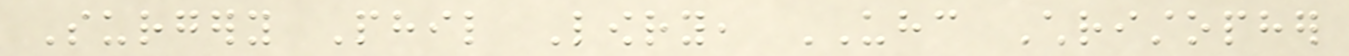Surgery Phil Lowry, UHC Christopher
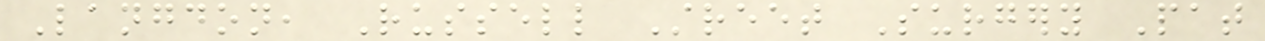Langdon, Russell Street Surgery Pat
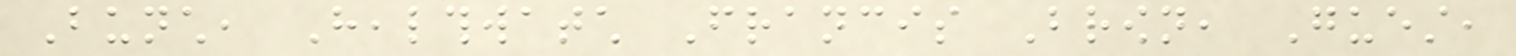Bunch, Healthwatch Francis Brown, Guest,
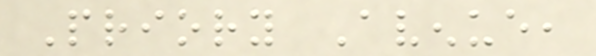Priory Avenue,
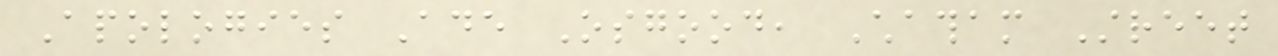Apologies Ade Osgood, Chatham Street
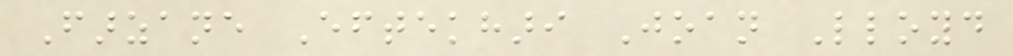Farzane Eftekhari Joan Lloyd
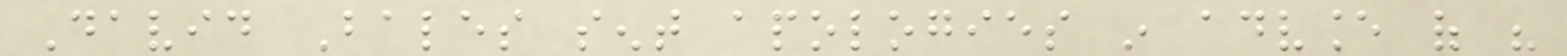David Bales sent apologies in advance of his
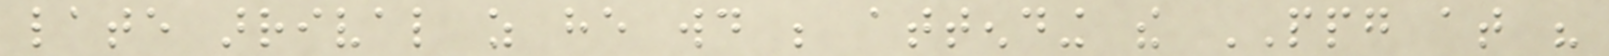late arrival as he would be attending the PPG at his
